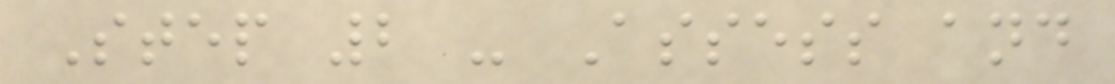Step 2 - Assess and
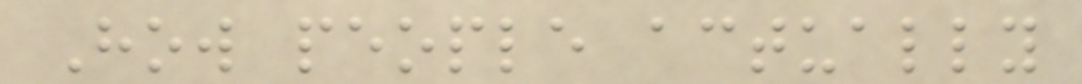How people actually
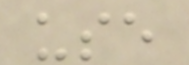use
